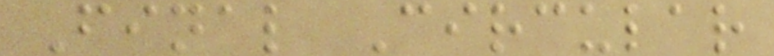Final Circular
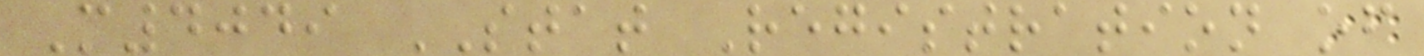M4049 STAT Registration of
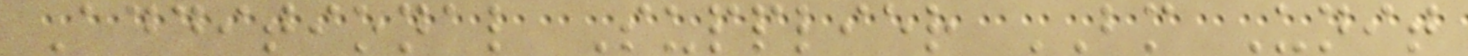Additional Supplier BM Unit
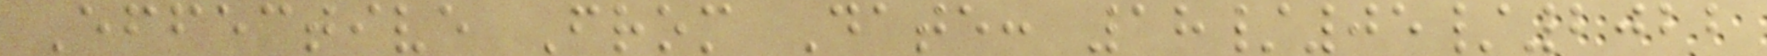Effective From Date: 18/05/2022
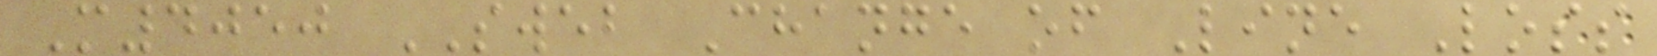M4050 SWEB Change of Line Loss
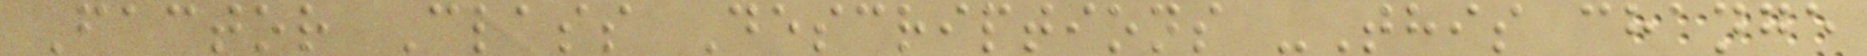Factor Class Descriptions -This change
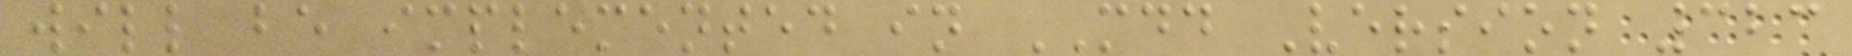will be implemented in MDD Version 323
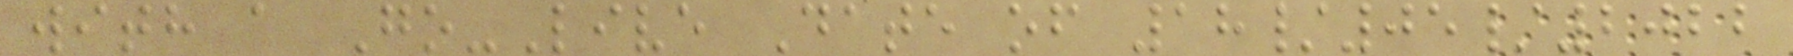with a Go-Live Date of 18/05/2022
